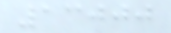13000
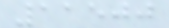11500
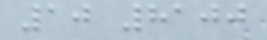10 8100
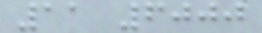11 6000
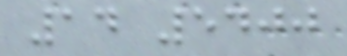14 5400
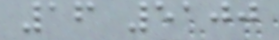16 5100
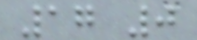17 0
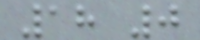18 0
